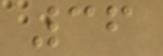36
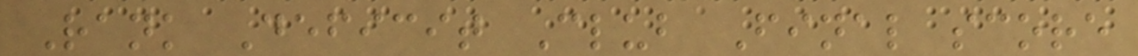Rank Deficit Club Final score
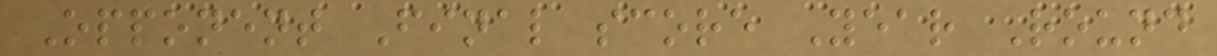Opponent Final score Year Round
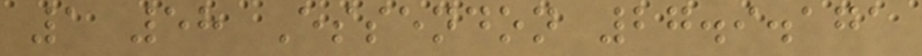1 58 Essendon 27.9.171
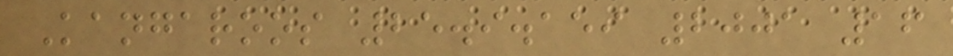Kangaroos 25.9.159 2001 16
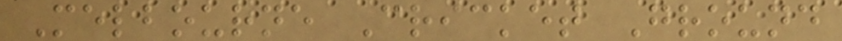Melbourne Cricket Ground
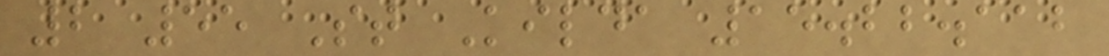2 55 St Kilda 15.22.112
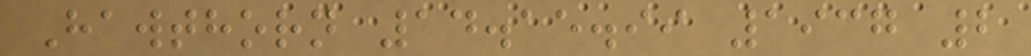Hawthorn 14.15.99 1937 2
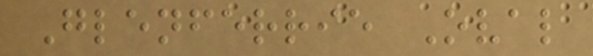Glenferrie Oval
